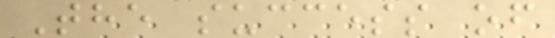The success of
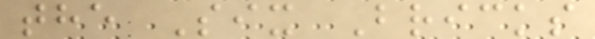the Six Bricks
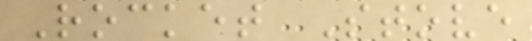Rocket Stove
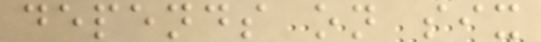depends on six
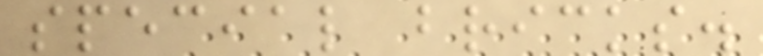special bricks.
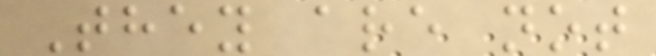They are not
